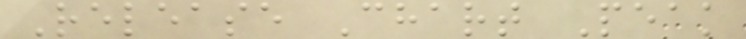Release Chart Peak
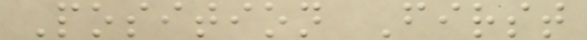Position First
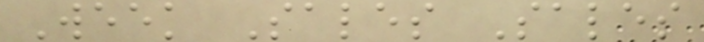Week Sales Sales
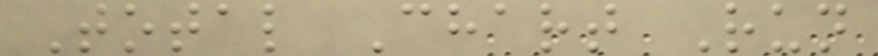Total Chart Run
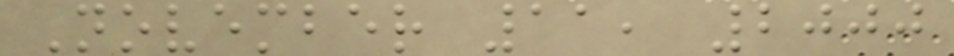November 11, 2000
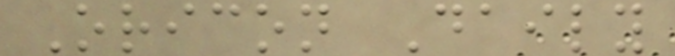Oricon Daily
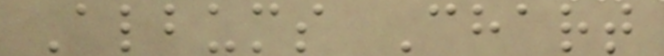Albums Chart
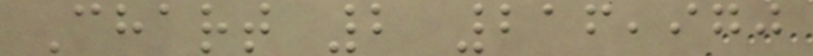Chart 2 216,970
